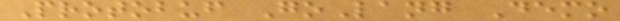Protobuf GoLang Demo
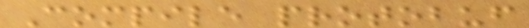Compile protobuf
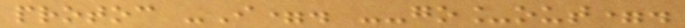protoc -I=. --go_out=.
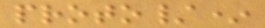proto/*
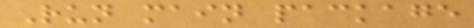Run main package
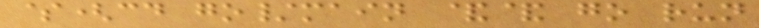$(cd go/main && go run
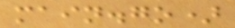main.go)
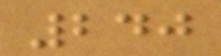240
